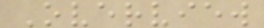Overview
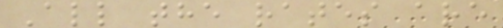All the rates are
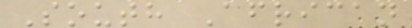South African
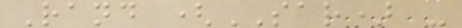Rand (SAR) -
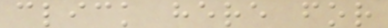click here for
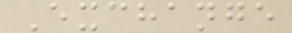Exchange
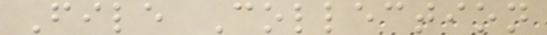File Collection
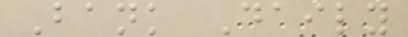Bank Daily
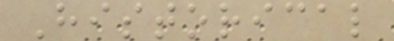Historical
